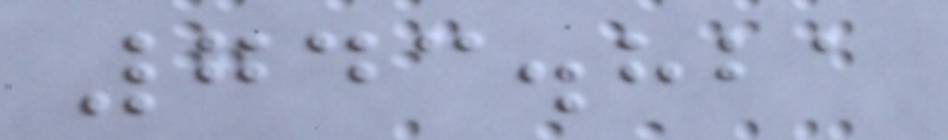743.821
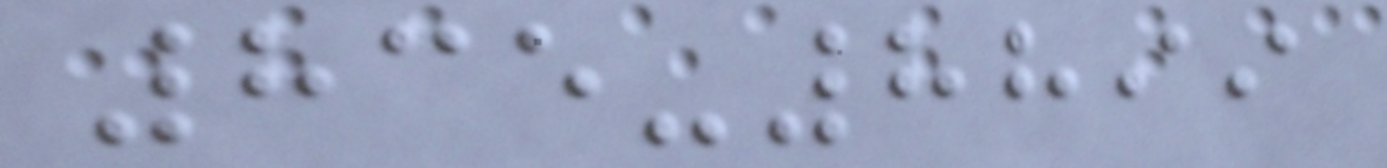835-8899
